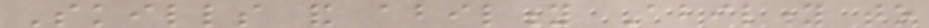Skills and ability Ability to
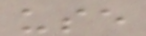use
